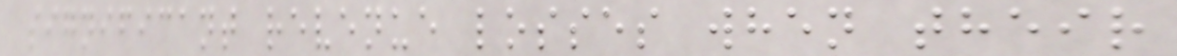significant revenue losses when their
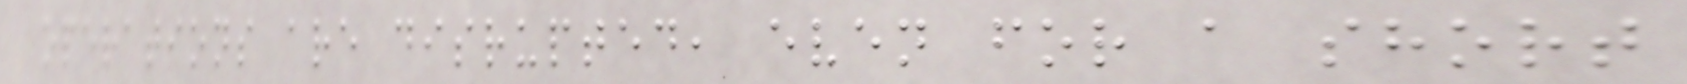operations are disrupted, even for a short
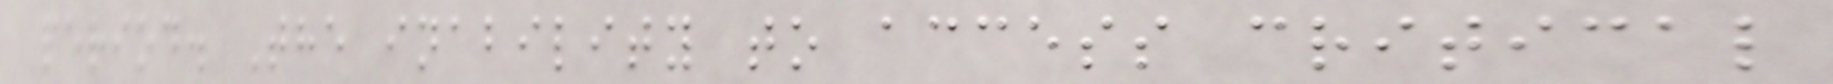period. The inability to access critical
